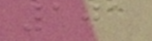101
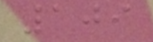109
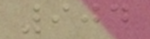904
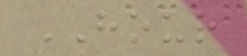HOUR
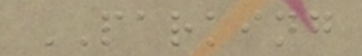PARKING
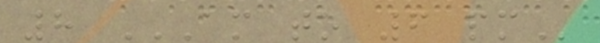8 AM TO 6 PM
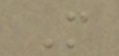M
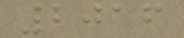2016
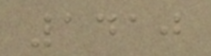1410
